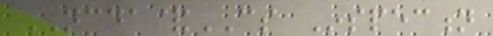NCDA&CS Inspection
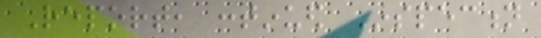Report, continued Inspection
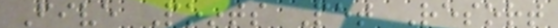Five Points Pet Resort
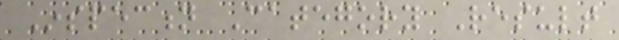Inspection Category Result
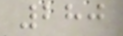280
